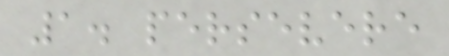1. persevere
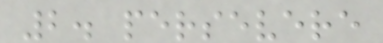2. persevere
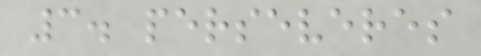3. perseveres
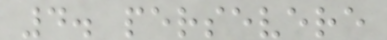4. persevere
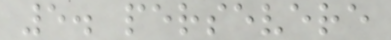5. persevere
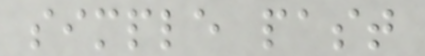simple past
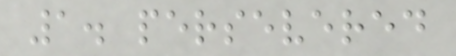1. persevered
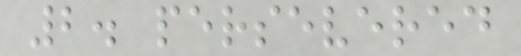2. persevered
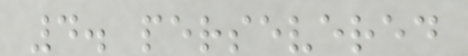4. persevered
